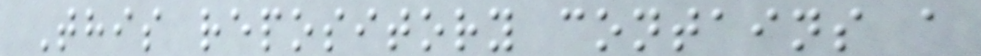This repository contains a
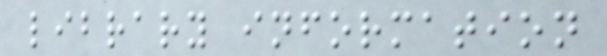library information
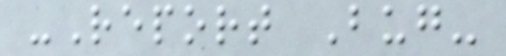-Report Bug-
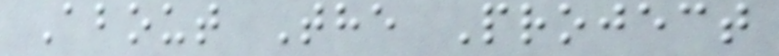About The Project
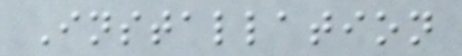Installation
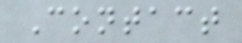Contact
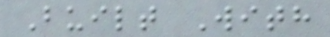Built With
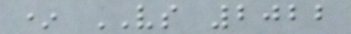* VS 2022
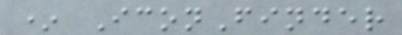* IconFinder
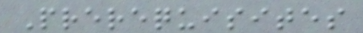Prerequisites
